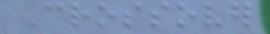Crossover
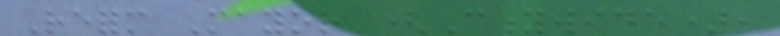Reform Mayor (Citywide),
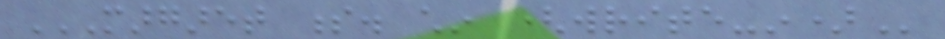MARGARET S. CHIN (WRITE-IN)
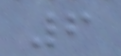6
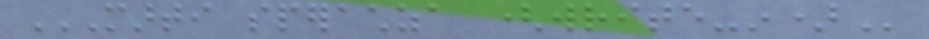MARTI SPERACHZA (WRITE-IN)
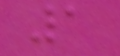1
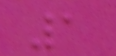1
